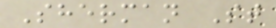Sherman St
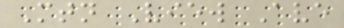Mtn View Ave
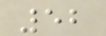52
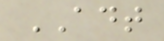ADT
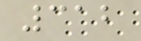312
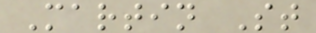Martin St
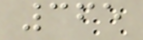365
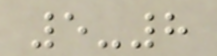5-8
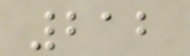212
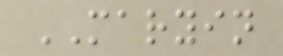MARYIN
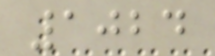1024
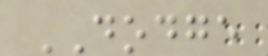DODGE
